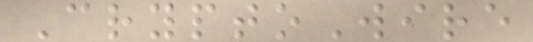CryptoWire
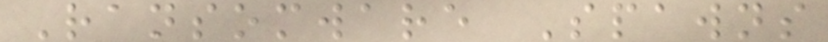Ransomware Spawns
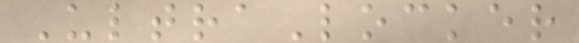UltraLocker
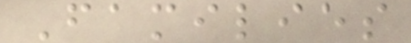Families
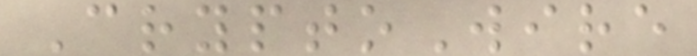CryptoWire
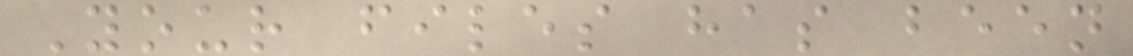Your files has been
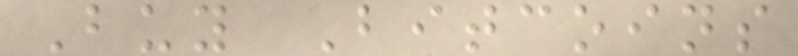Buy Bitcoins
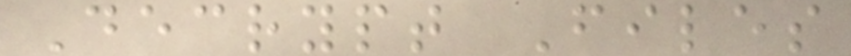Decrypt Files
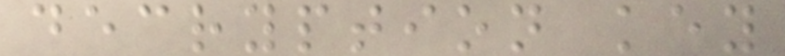decryption key
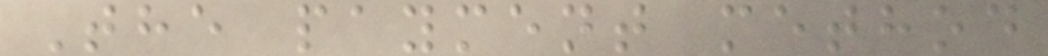The payment method
